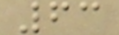63
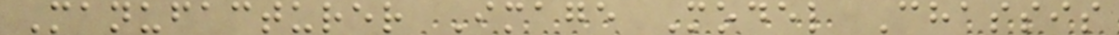Manufacturer Image Model Chassis
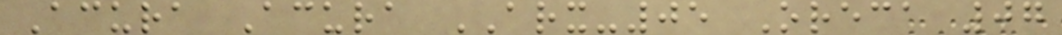Acura Acura ARX-05 Oreca 07
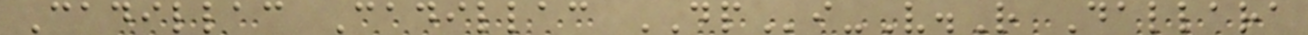Cadillac Cadillac DPi-V.R Dallara
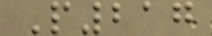P217
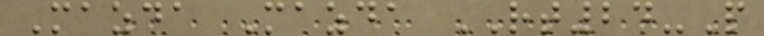Mazda Mazda RT24-P
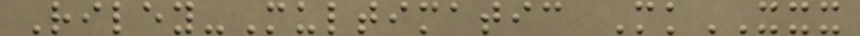Riley-Multimatic MkXXX
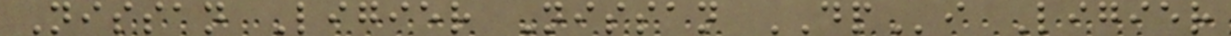Nissan Ligier Nissan DPi Ligier
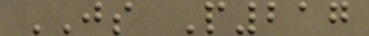JS P217
